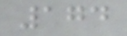174
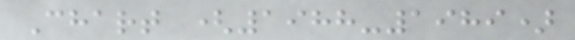Chart (1988-1989)
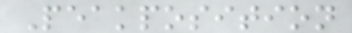Peakposition
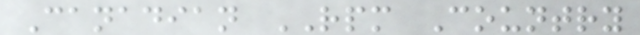Canadian RPM Country
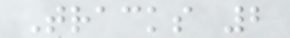Tracks 2
